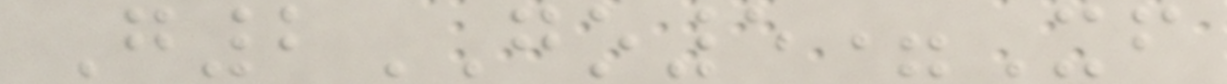G2GO5=Xf
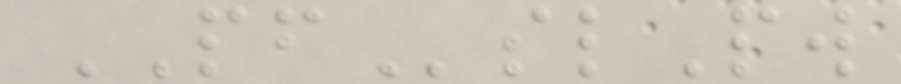PFslPw
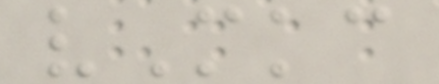vMkc
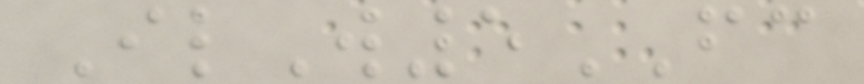IlW5FC
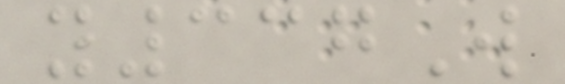y337W
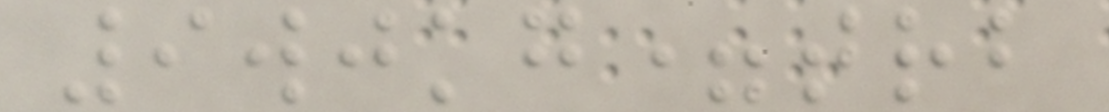9wjkg=trb
